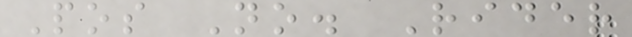Pos No. Rider
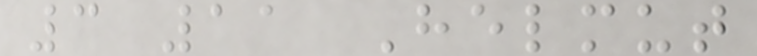3 11 Helmut
